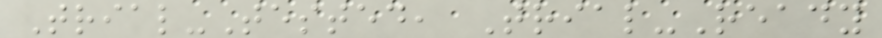Trial-Tested, Trial-Ready
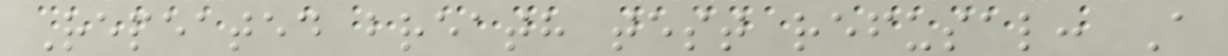Repeated breath test refusal: A
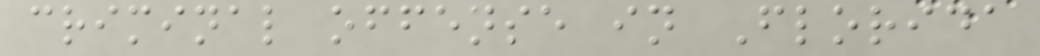criminal offense in Florida
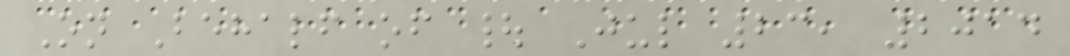On Behalf of | Jul 23, 2014
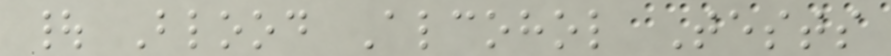| Blood Alcohol Tests
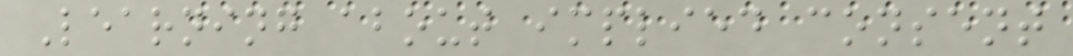Learning about implied consent
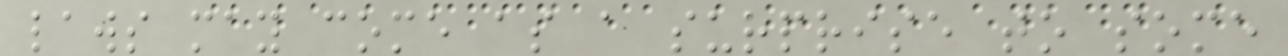laws may come as a surprise to some
